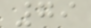79
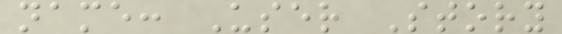name: User Story
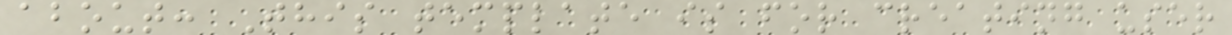about: This template is for creating user
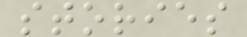stories
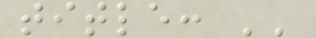title: ''
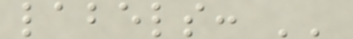labels: ''
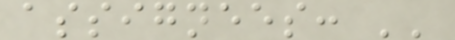assignees: ''
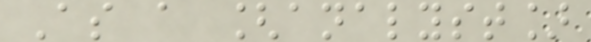As a [analyst]
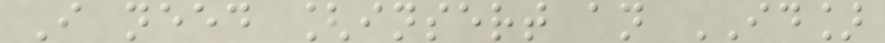I need [insert an ID]
